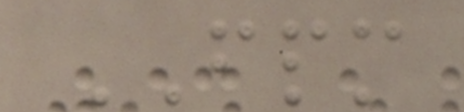FPM
